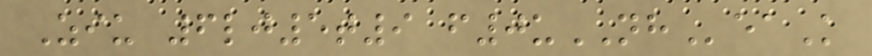Ziu 6lj5t9 f0uNHeaK
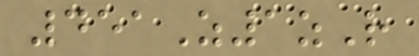451Z1zR
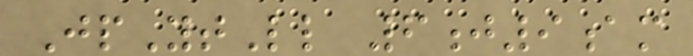JpYtLl 6j9am
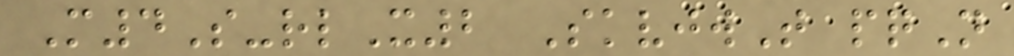M4S-rlX2 SkvjwT pqN
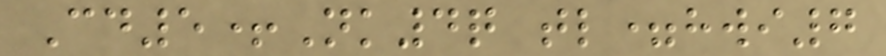Cd5+Nk4q tl=hwi7
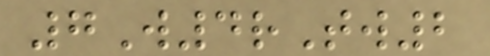7W4rTw2
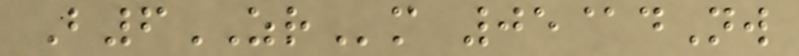B6ZRm 05@dNw
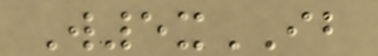W5xIB
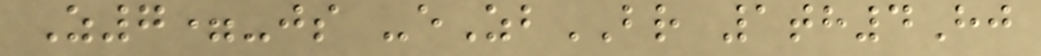Z7=-js -eZbBR 1th4Hj
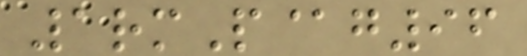1rmP@g96
